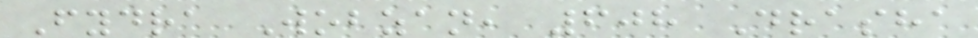Fydra Wobzan, 608 Drasha
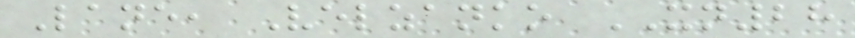Lane, Velzanko XN28
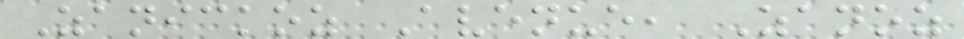Zanickoz Avenue, Zanoz
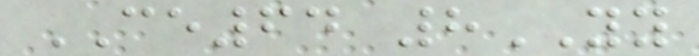CE64 8YY
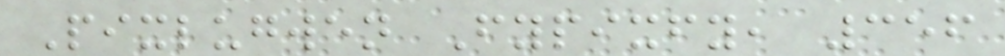Pixlugwen Fypixfy, 356
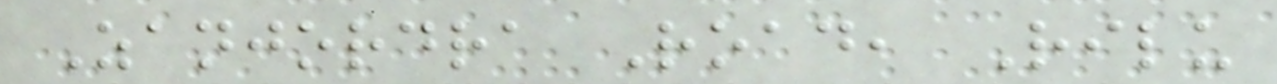Zanjordra Road, Rilu
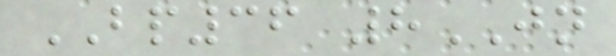BP36 8JN
